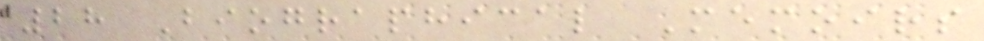28 Biographical Memoirs
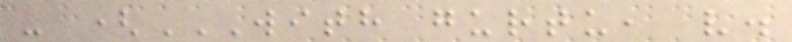- (WITH GURTU, V.
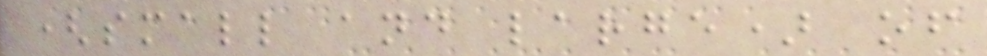(small and large) of
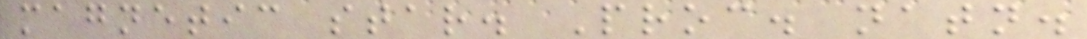magnetic star. Proc. natn.
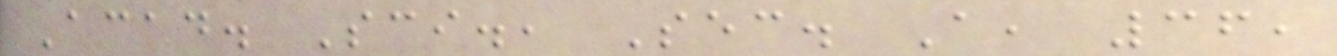Acad. Sci., Sec. A, 36,
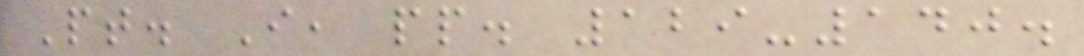Pt. I, pp. 129-140.
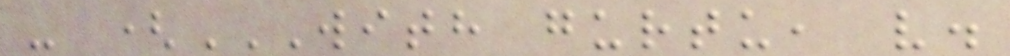- (WITH GURTU, V.
